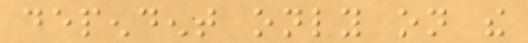dependent only on the
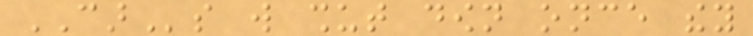CARs will shut down once they
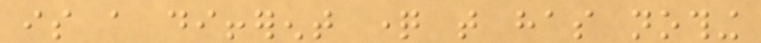is a different question that has nothing
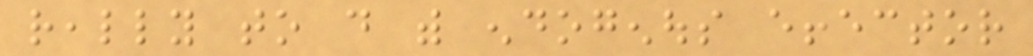really to do with endogenous effector
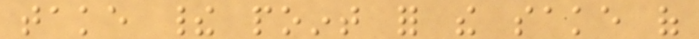take their point for the sake of
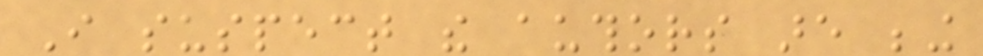I suspect the authors are being
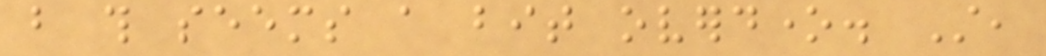but this seems a bit overdone. Still,
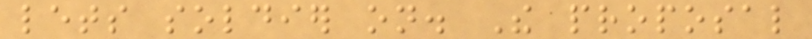lets soldier on. The proposal
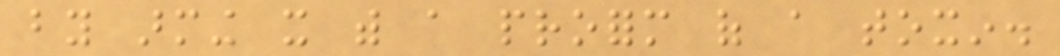by arming it with a proform of a toxin.
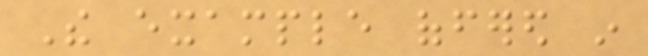The example offered in
